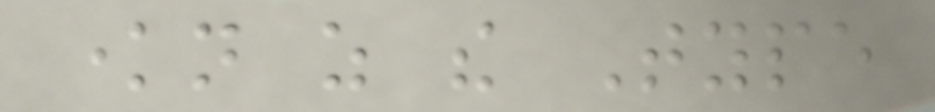known as the Type
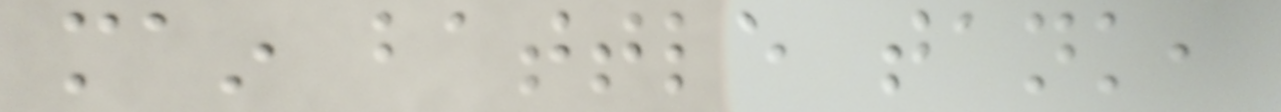main battle tank,
